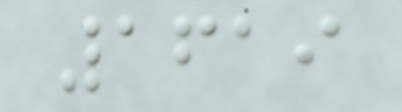1619
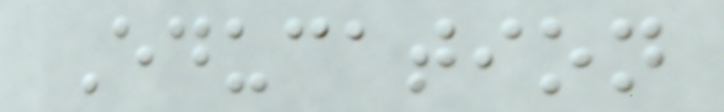Education
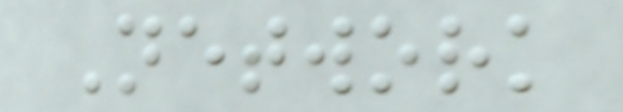Network
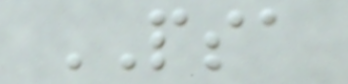PSA
